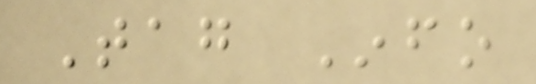Tag Info
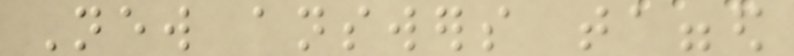New answers tagged
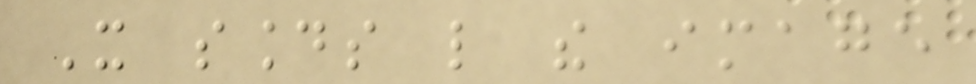It sounds like the image
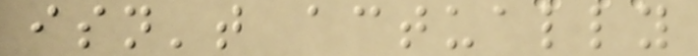isn't actually
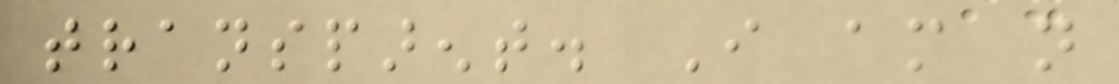transparent. I am not
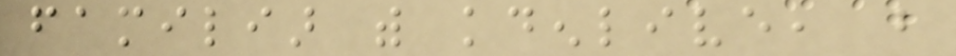familiar with kdenlive, but
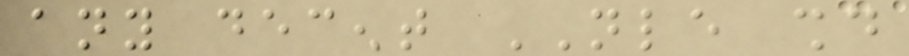any decent NLE should
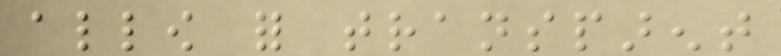allow for transparent
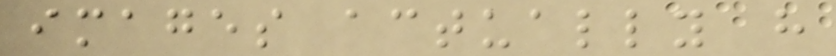images actually have
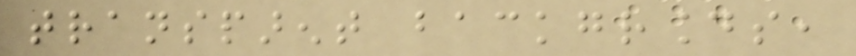transparent backgrounds,
